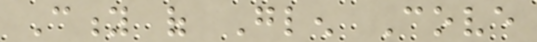City of Glen Cove
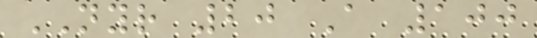NYR 20 A 100
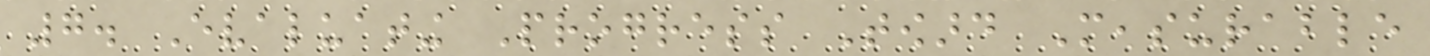7. Evaluating Progress Toward Measurable
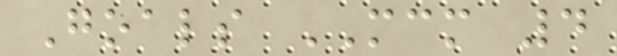Goals MCM 4
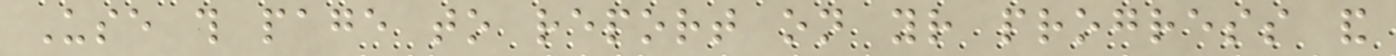Use this page to report on your progress and
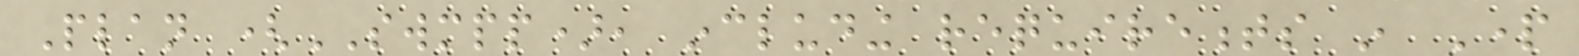Plan (SWMPP), including requirements in Part
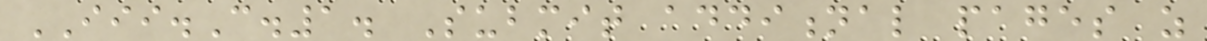III.C.1. Submit additional pages as
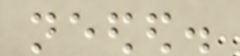needed.
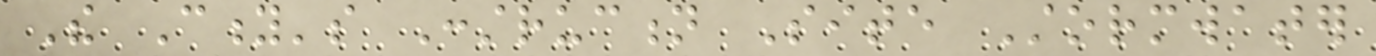The City's Construction Site Stormwater
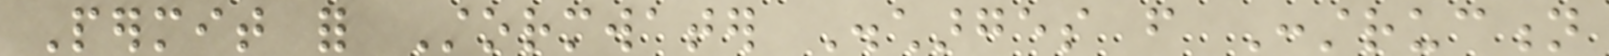Permit for Stormwater Discharges from Construction
